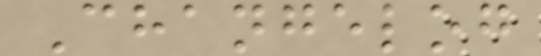Changelog
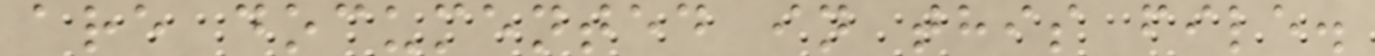are documented in this file.
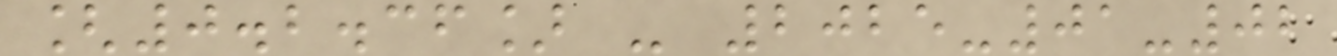[0.2.36] - 2025-01-02
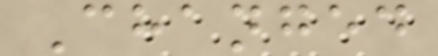Changed
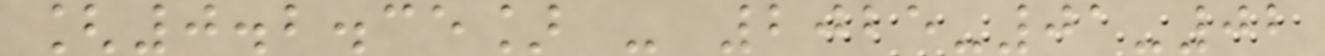[0.2.35] - 2025-01-02
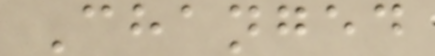Changed
